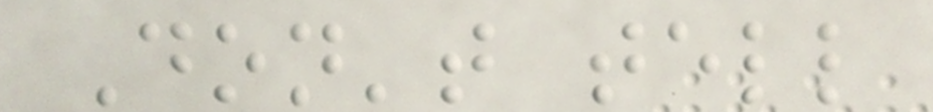Don't tell
